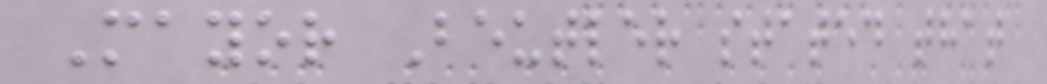Mayor Beutler stated that
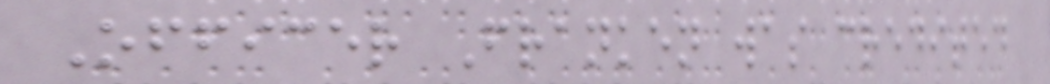Officer Franken was credited
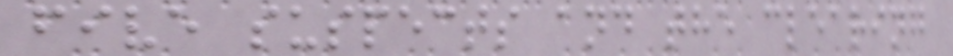five suspects and the clearing
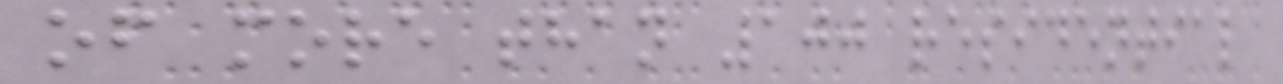of more than 100 residential
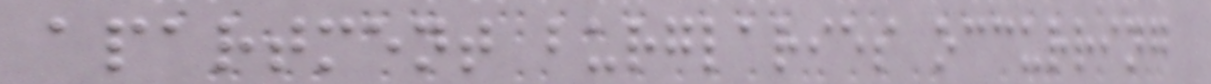apartment burglaries occurring
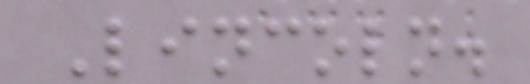Lincoln.
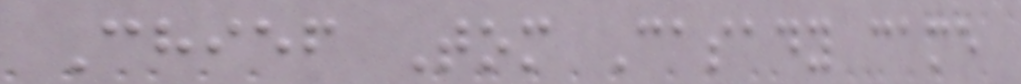Chief Tom Casady came
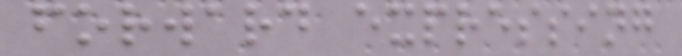forward expressing
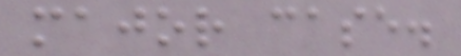major case.
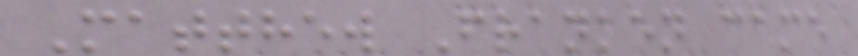Matthew Franken came
